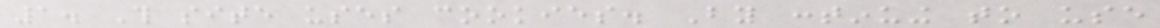1. This site uses cookies. By continuing to use
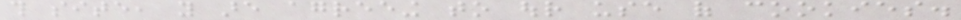this site, you are agreeing to our use of cookies.
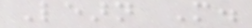Learn More.
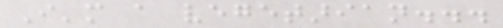I'm a vegetarian...
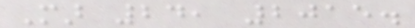Mar 24, 2015.
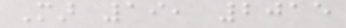Mar 19, 2015
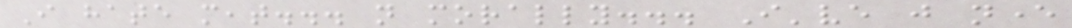I hate meat... not morally... I've just never
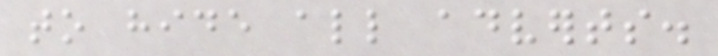to hide all adverts.
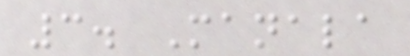3. Manala
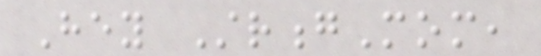Hey StrongMom,
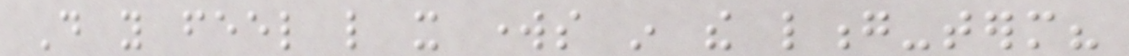Do you feel like it works in the long-term?
